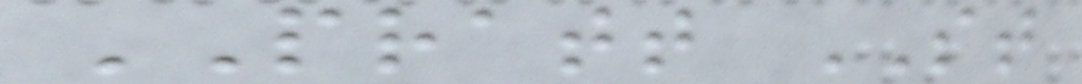PRATT ST
